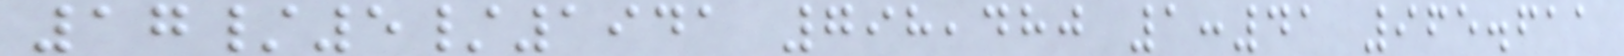17/5/1941 798,480 1:41 965.611
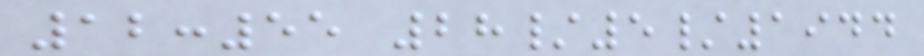12:55 28/5/1944
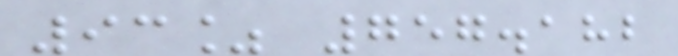93% 757.182
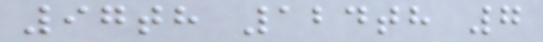97th 124th 7
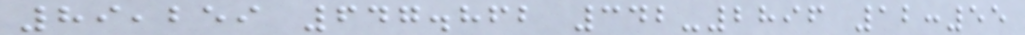89,259 647.862 342-2896 12:55
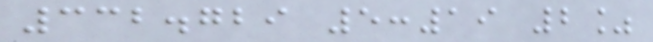332.729 5:19 2%
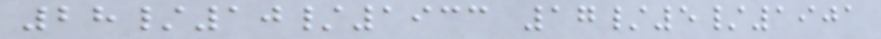28/10/1933 17/5/1901
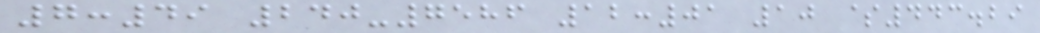7:49 240-7586 12:01 10 $443.29
